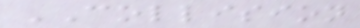COLLISION
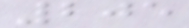205
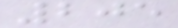205
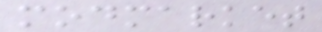modmarket
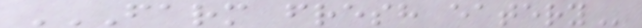FARM FRESH EATERY
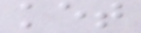ket
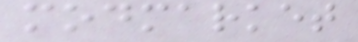modmarket
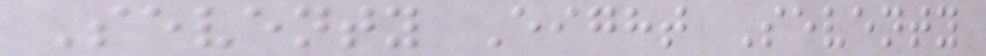Seventy Eight Seventy
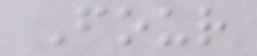Four
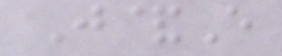J&E
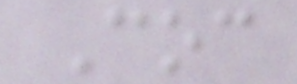Coc
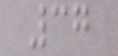37
